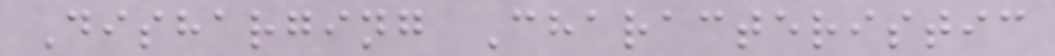Disharging Characteristic
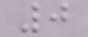0
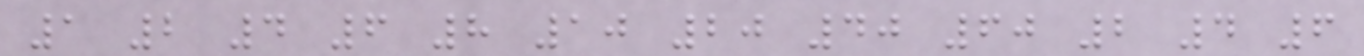1 2 4 6 8 10 20 40 60 2 4 6
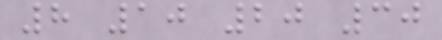8 10 20 30
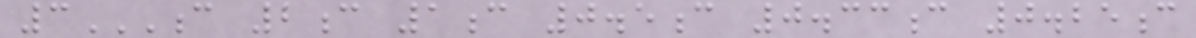3C 2C 1C 0.5C 0.33C 0.25C
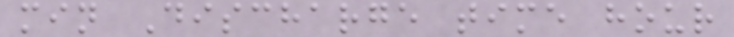min Discharge time hour
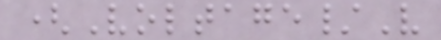(Voltage/V
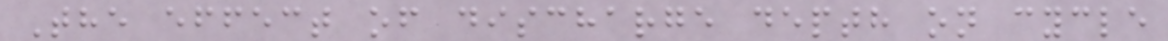The effect of discharge depth on cycle
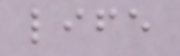life
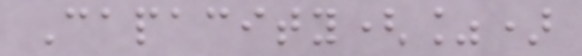Capacity(%)
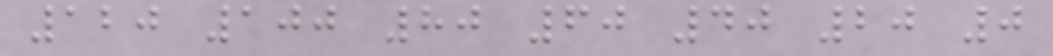120 100 80 60 40 20 0
